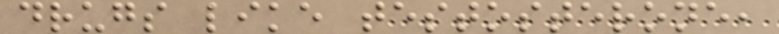drugs like testosterone,
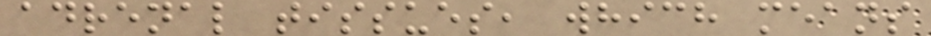adrenal tissues, which means
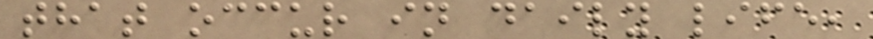that occur in daily life,
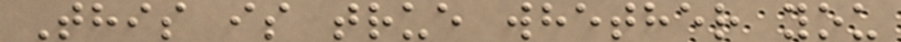This is true whether you
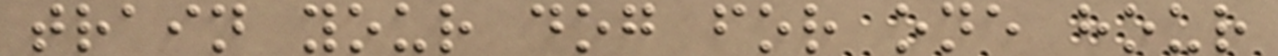train your dog for one hour
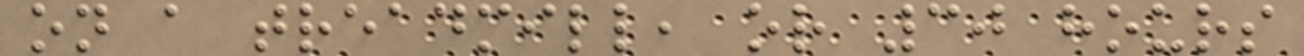on a treadmill, or 30 hours
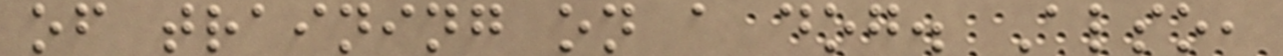of training on a dog. Also,
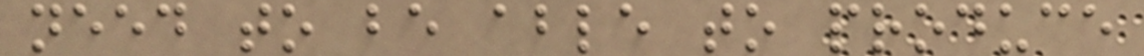need to be able to produce
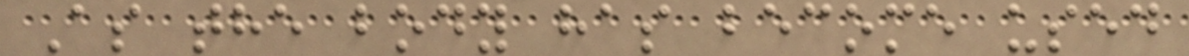As the body has become used
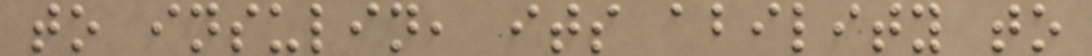to insulin, its ability to
